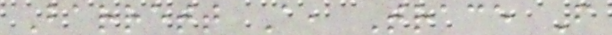Barrett A, Trace F
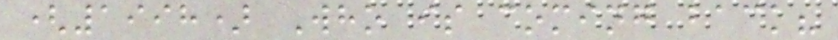(1998) Who is coming back?
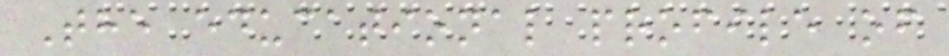The educational profile of
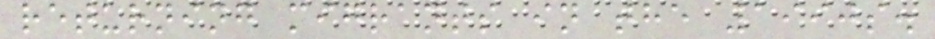returning migrants in the 1990s.
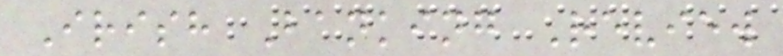Irish Banking Review
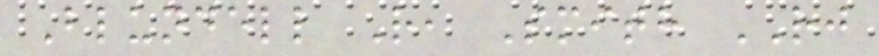Blundell R, Smith RJ
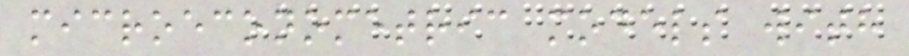microeconometric models with
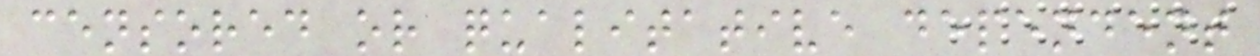censored or qualitative dependent
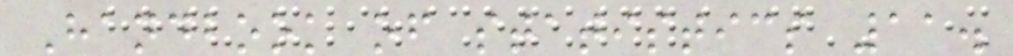Handbook of statistics 11.
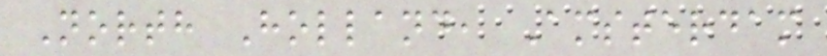North Holland, Amsterdam
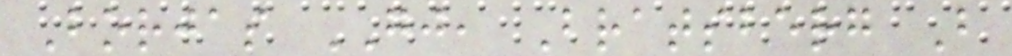Borjas GJ, Bratsberg B
